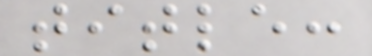title:
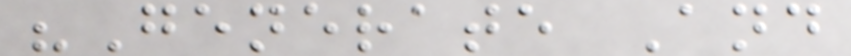"Generate And
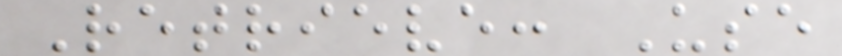Retrieve: Use
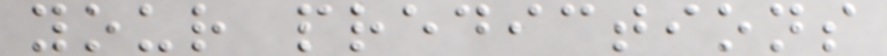your predictions
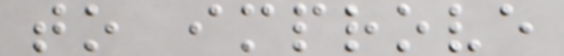to improve
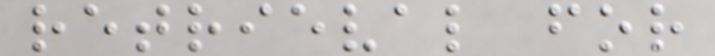retrieval for
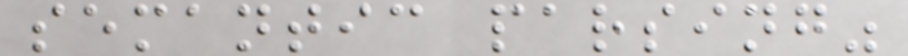semantic parsing"
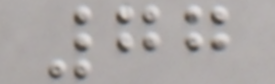77
